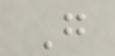G
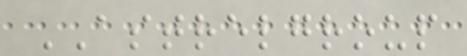ASTRELGROUP
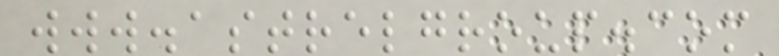www.astrelgroup.com
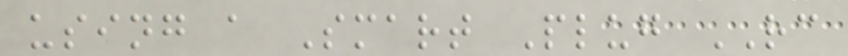using a Smart Plug RC
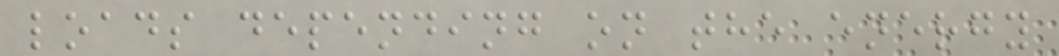loads depending on the energy
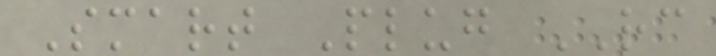Smart Plug RC
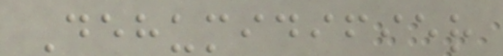Dehumidifier
